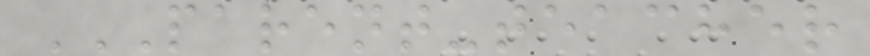PARENT-TEACHER
